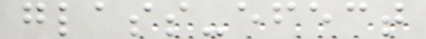glass-efect
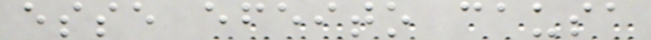esse efeito causa
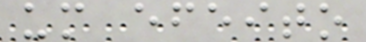um efeito
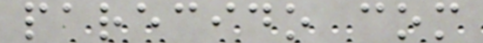parecido com
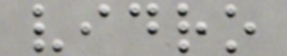vidro
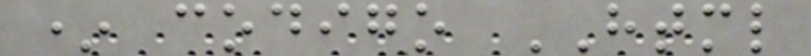* codigo HTML
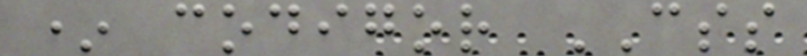* codigor CSS
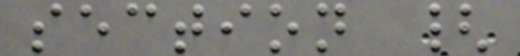section {
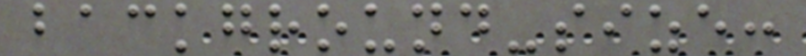background-size:
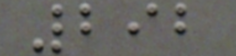292
